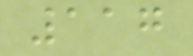117
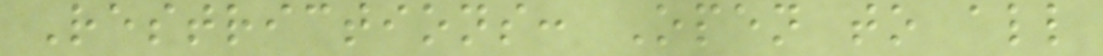Restrictions: Open to all
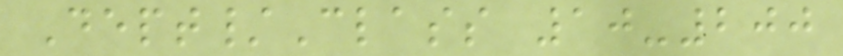Dept/Class 10-200
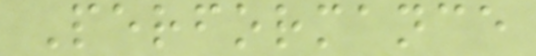Performance
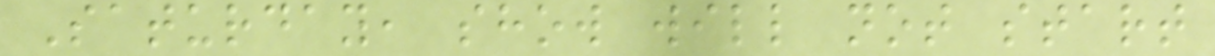Saturday, show will not start
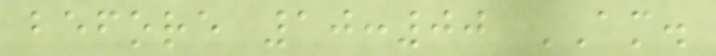before 10:00 AM.
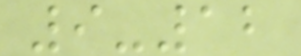9-12
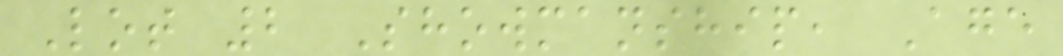Lot 2 Showmanship, Age
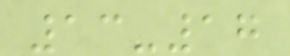13-17
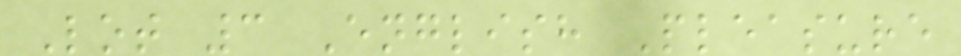Lot 3 English Pleasure
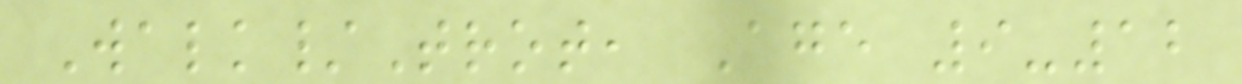Walk/Trot, Age 9-12
